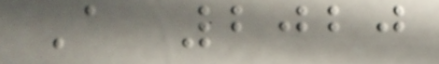A 2020
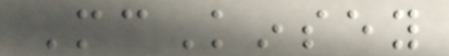McKinsey
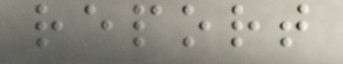report
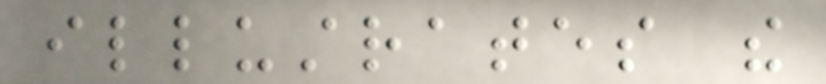illustrates the
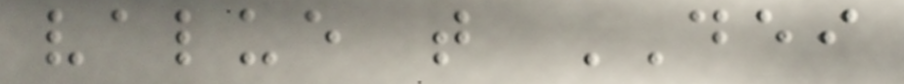value that DEI
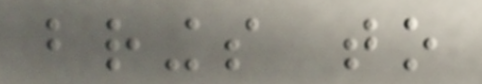brings to
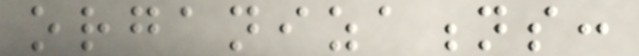organizations:
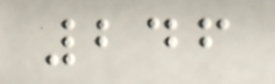246
